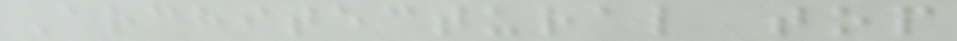Architectural top
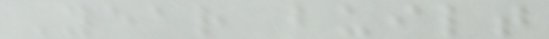Year built
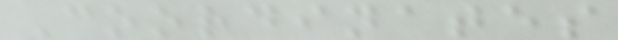Coordinates
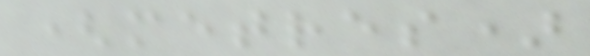(metres)
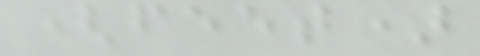(feet)
